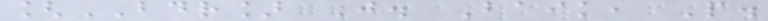[BDR] J. Baik, P.
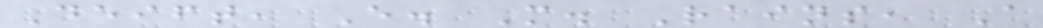Deift, E. M. Rains, A
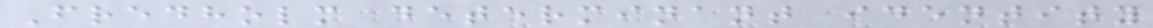Fredholm determinant identity
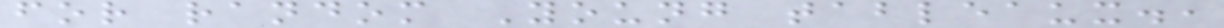for random Young tableaux.,
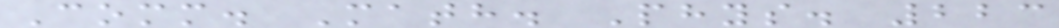Comm. Math. Phys. 223
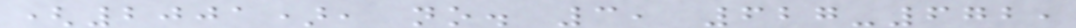(2001), no. 3, 627-672,
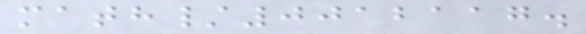math/0012117.
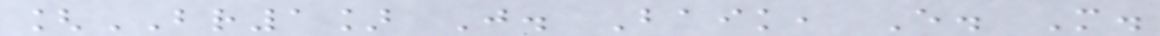[BR1] J. Baik, E. M.
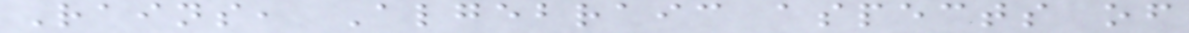Rains, Algebraic aspects of
